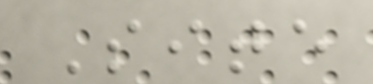Site
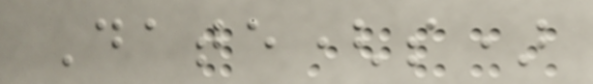Date(s)
